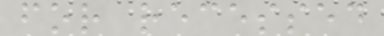for recessed
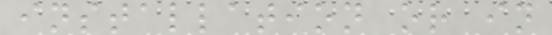installation or in
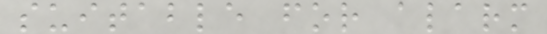suitable for alarm
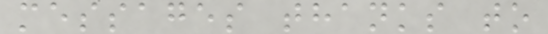messages thanks to
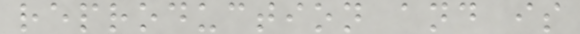reproduction and is
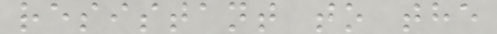resistant to the
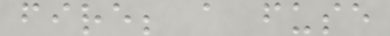fire; a fuse
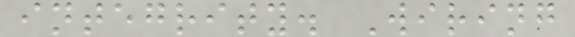integrity. Wiring
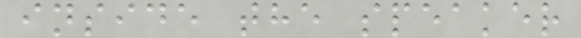inside the speaker
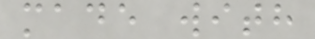made with
